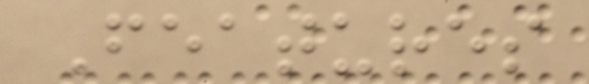Features
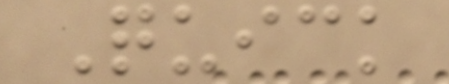Quick
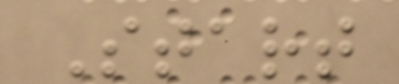Start
